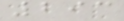293
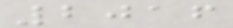2016
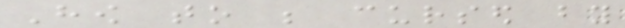How to be cursed by
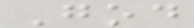God
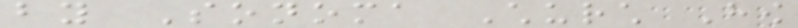by Sonoma Church How
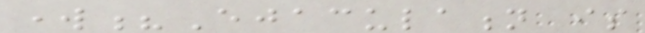work?Ejaculation is
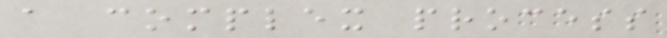a complex process
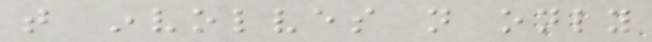that involves not only
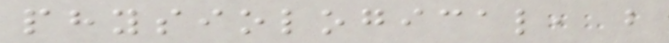physiological, but
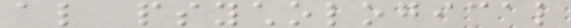also psychological
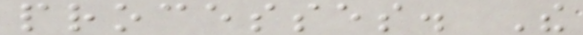processes. The
